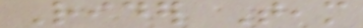Rider Team
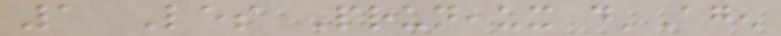1 Les Pruneaux d'Agen
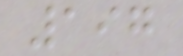197
